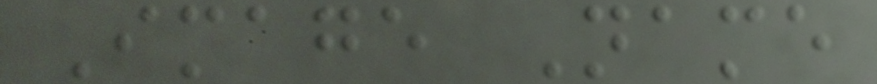Image Name
